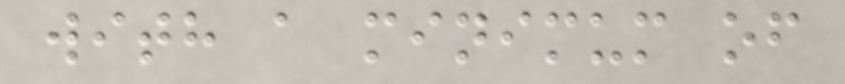with a minimum of
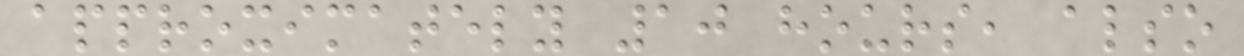approximately 10 hours, also
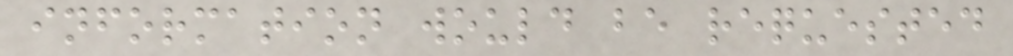information would be requested
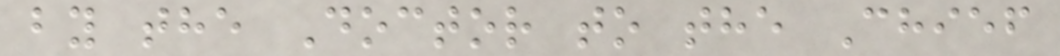by the Doctor to the Chief
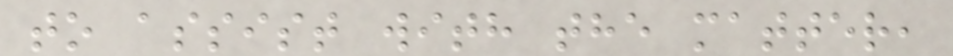to assist with the matter,
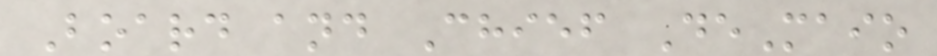Board and Chief DeMaio
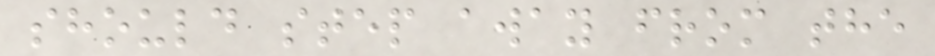should step away from the
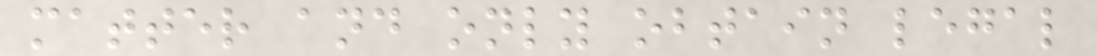matter and only obtain legal
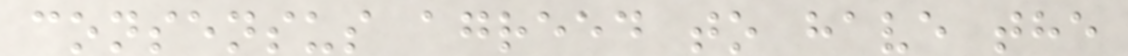consensus agreed to have the
